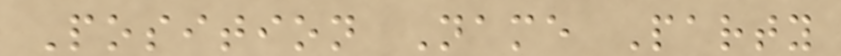Position Name Party
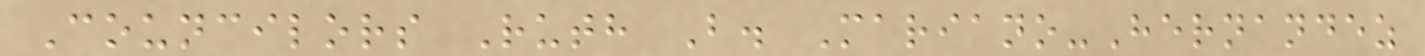Councilors Ruth B. Mariano-Hernandez
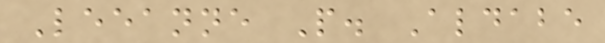Leeanne P. Aldabe
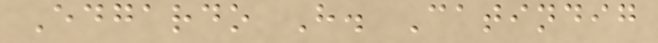Edgardo H. Catindig
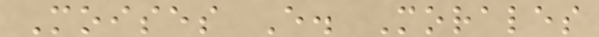Moises E. Morales
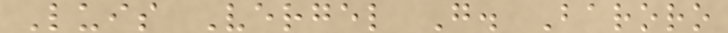Luis Vergel G. Baroro
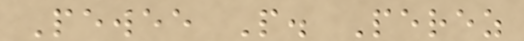Pewee P. Perez
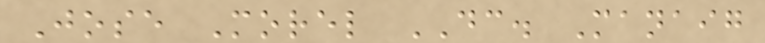Jose Morel DC. Manaig
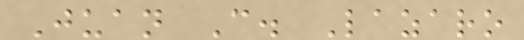Juan C. Lazaro
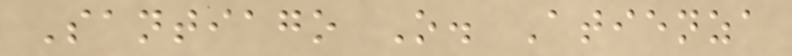Santiago O. Atienza
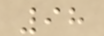98
